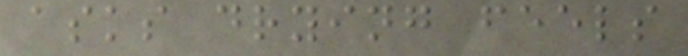asks drying feels
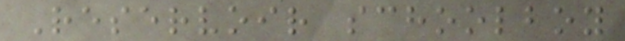Reservoir schoolboy
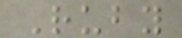Ruby
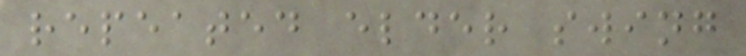repeated elder swing
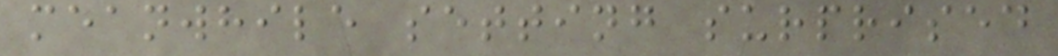meanwhile setting surprised
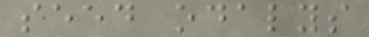seed odalys
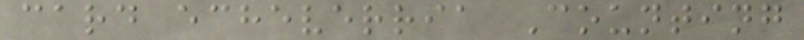card echeverria Counting
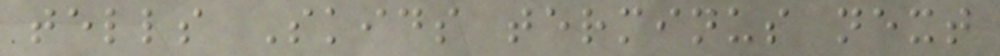tells Skids terminus next
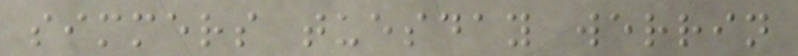simmers tuesday werrin
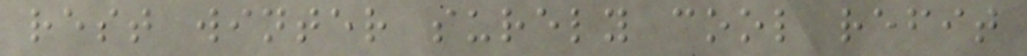rest winter surely cool refit
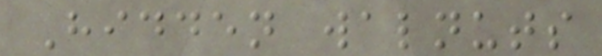Hidden walnuts
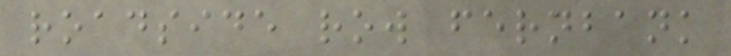roadside row fernbank
